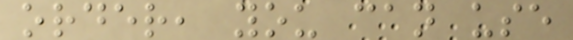order, you can use
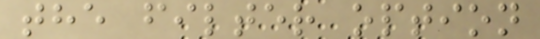the filter option
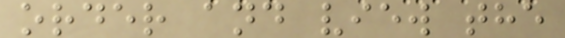order and view the
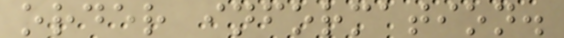order information.
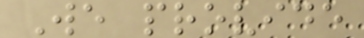We provide
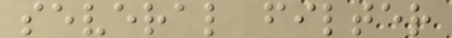several filter
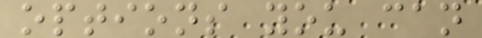options you can
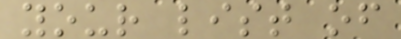your list of
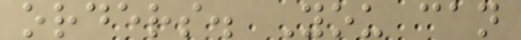orders. You can
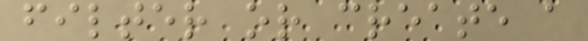filter or create a
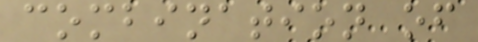combination of
